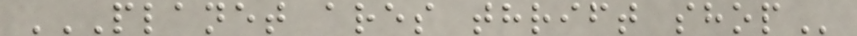PLANET ARES THRIFT SHOP
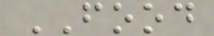FOOD
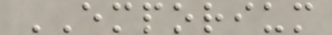EMPORIUM
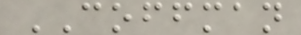COFFMAN
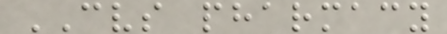CVS pharmacy
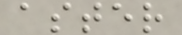aster
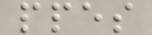ppes
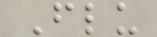Flu
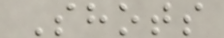Shots
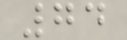74
